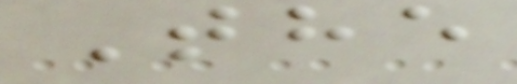The
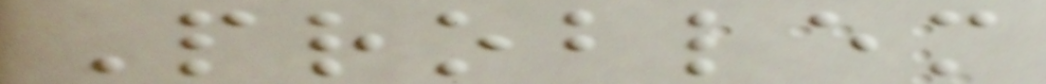Problem
